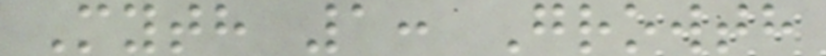Myth 1: Growth
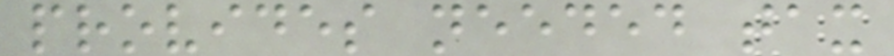provides needed tax
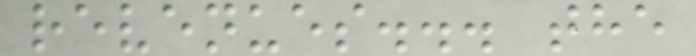revenues... the
